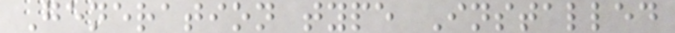Generation type Installed
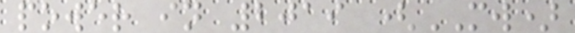power in 2019 (MW)
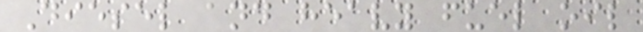Diesel and heavy fuel oil
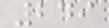249
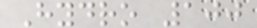Hydro 100
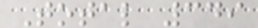Total 349
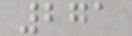271
